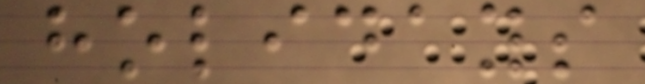holidays
